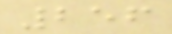256
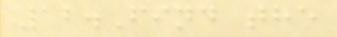12.Find the
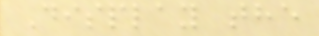Display the
